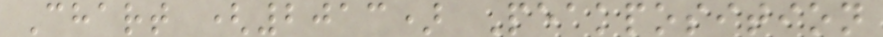Chart (2013) Peakposition
